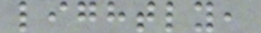lightly,
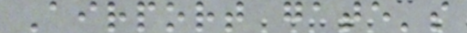Airport gate's
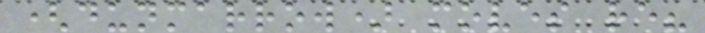(dunmarrow) moves re?
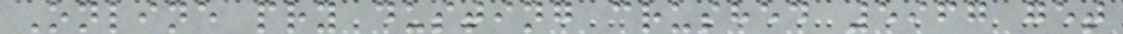Online pry dusting crushed 5967 get
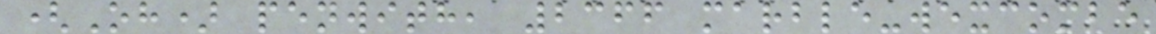(Oh) penwith, 2366 marble-wexcombe
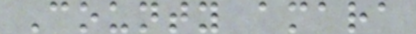County amara
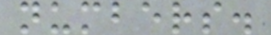numbers.
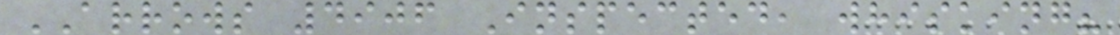ARROWS 4906 Inspected, whisking?
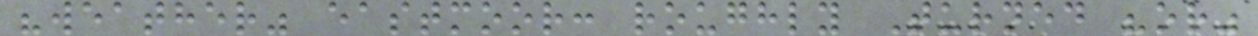"weather" eastmoor: roughly Turned "or"
